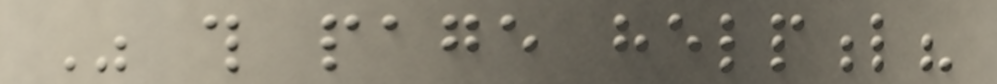Was this page helpful?
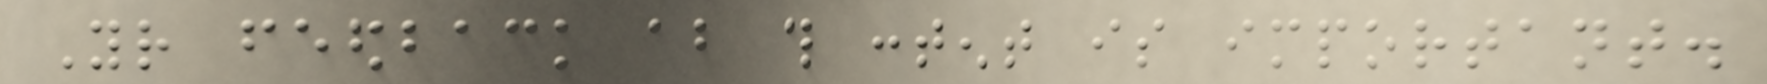Your feedback about this content is important.
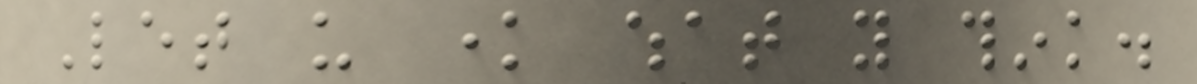Let us know what you think.
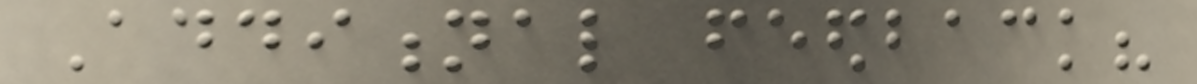Additional feedback?
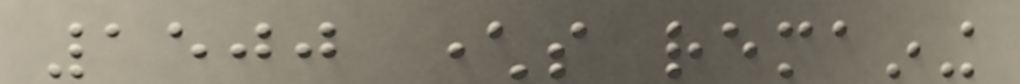1500 characters remaining
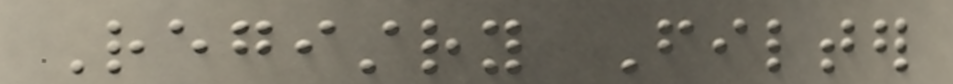Registry Filter
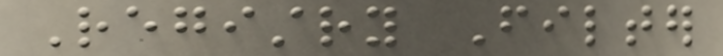Registry Filter
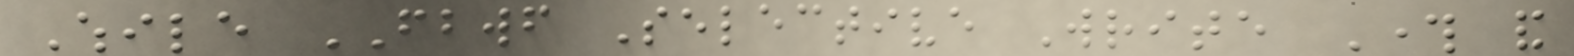While FBWF Selective Write Through and
